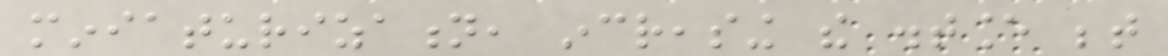miniaturization, increasing the distance between
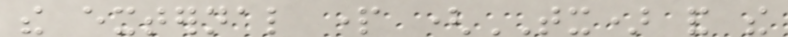the external part (TX) and the
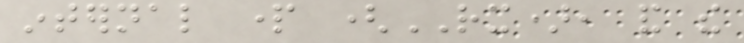internal part (RX), and the
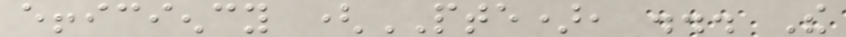efficiency (PTE), ... The
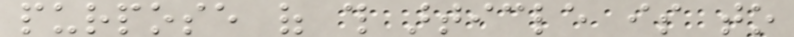purpose of this article is to
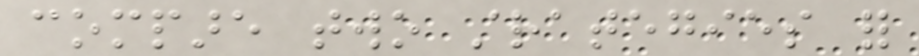compare two strategies for
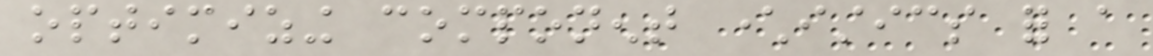optimizing component characteristics for a
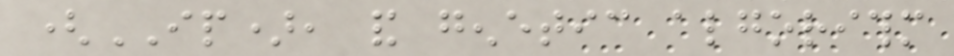(IP), and genetic algorithm
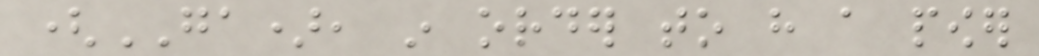(GA), in order to have a power
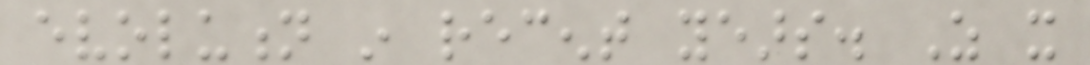evolution in recent years. As it
